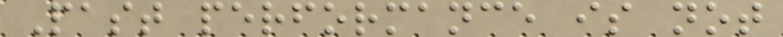Past performance is not
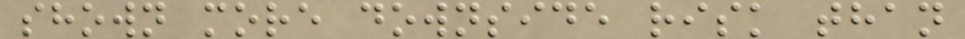shown more downside risk than
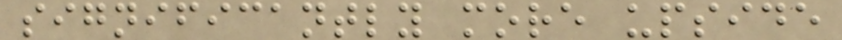significantly more upside
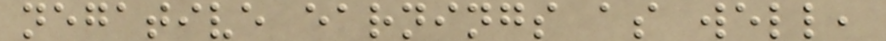negative earnings as well,
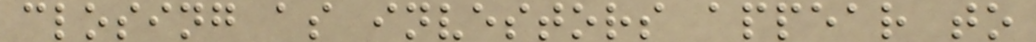closing as investors appear to
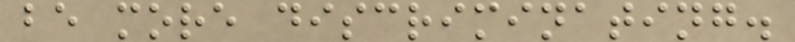be more discriminating.
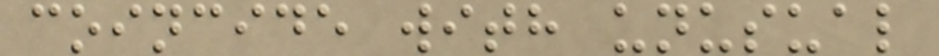coincide with unusual
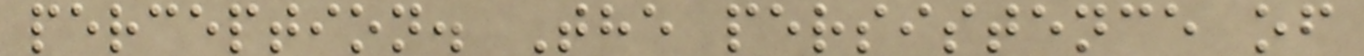perception. The persistence of
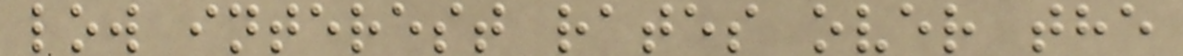low interest rates over the
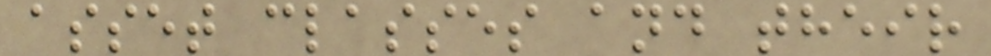asset classes and their
